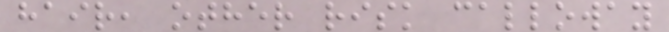hair, other risk calloway
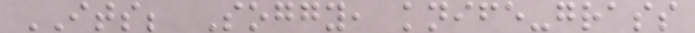ITS; Soggy, knife-grass
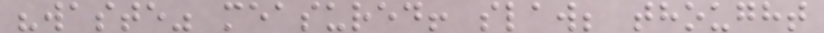"waste" measured! slaw; thought
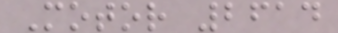Motor 2614
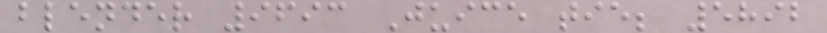blender 9693 Juice tie; 5892
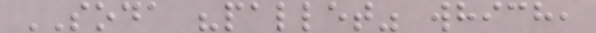SODA "pallet" which,
